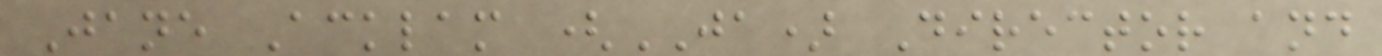Jane Acklam (JA) Director and
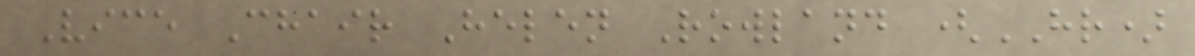Vice Chair Helen Rowland (HR)
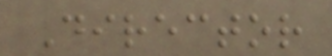Director
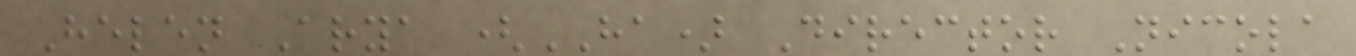Helen Arya (HA) Director Nicola
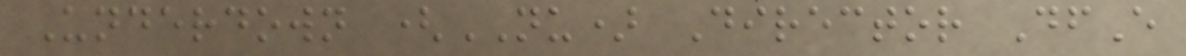Underdown (NU) Director DfE
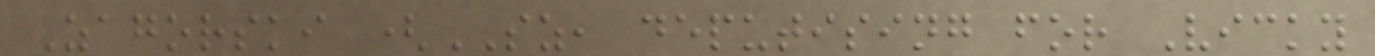Zagorski (SZ, deputising for Vicky
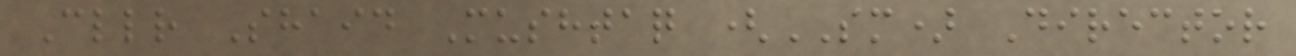Cllr Shaid Mushtaq (SM) Director
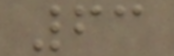63
